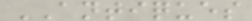ANTIQUES
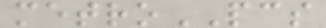metroPCS
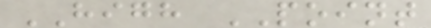HIGH POINT
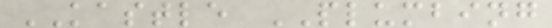KASTLE PLUMBING
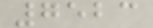7523
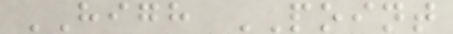HIGH POINT
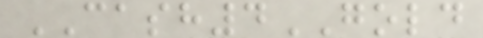CASH4GOLD
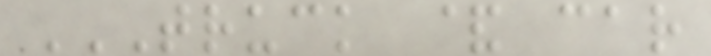TRUCK & CAR
